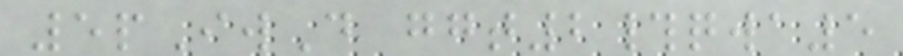5pIwD ggt2#qwa5
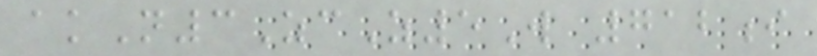akN3ZcZ5W 712i
